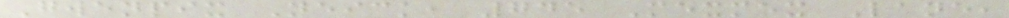Gwenpix Neick, 745 Mexmex Lane,
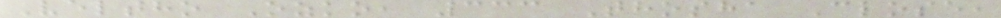Veltho Ozko, 333 Thosha Close,
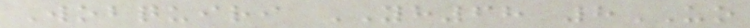Wobquiri YH68 8UO
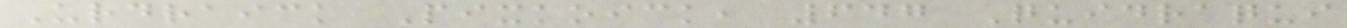Urdraick Pixkoick, 647 Quidraqui
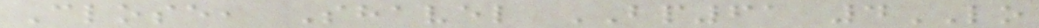Close, Shavel BP61 4LO
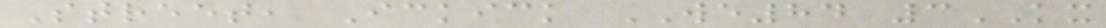Street, Ickick WE84 3KX
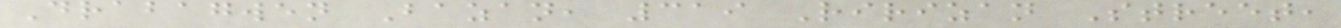Drabagwen Bazan, 319 Ririzan Street,
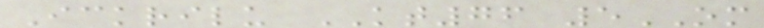Ickrilu KT76 5OM
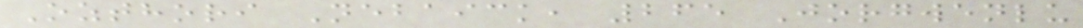Ozthori Nebaick, 265 Jorgwenlu
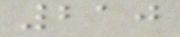210
